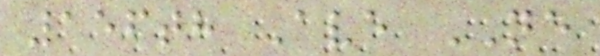156th Ave NE
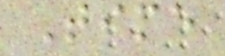Time
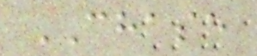CHASE
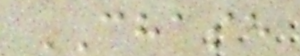CHASE
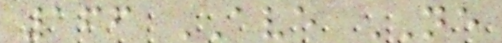166 AVE NE
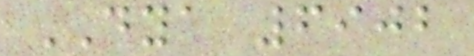DYA 6902
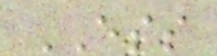ESS
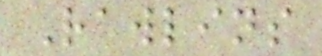Rawlins
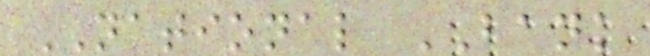NATIONAL BANK
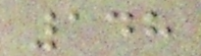148
